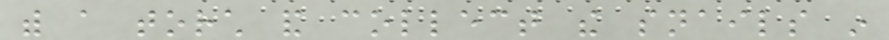with a torch and collect the snails in
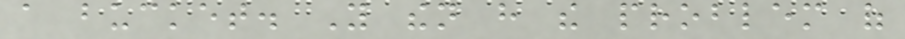a bucket. You then have the problem of
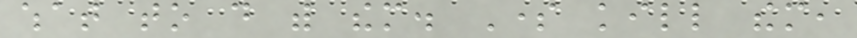what to do with them. Some kill them,
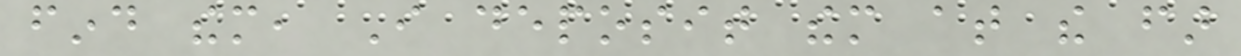find them, I deposit them at the far
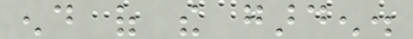end of the garden.
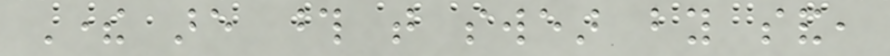There are those that swear by sand,
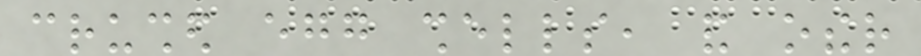crushed egg shells, and other
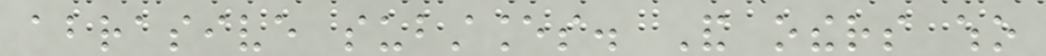abrasive substances. And others who
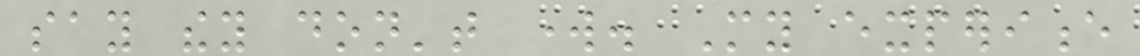say they don't work. My experience
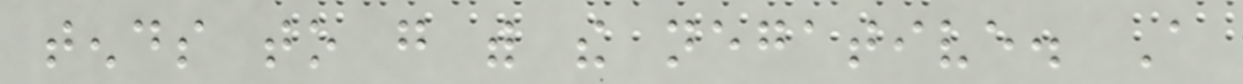tends to go with the negative. A
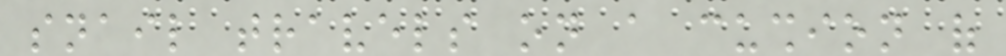snail travels on a cushion of
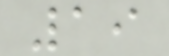19
